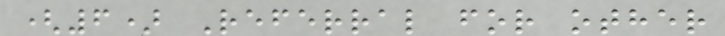(6) Referral for other
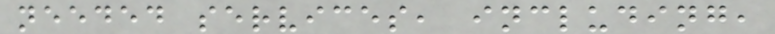needed services, including,
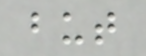but
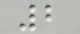2
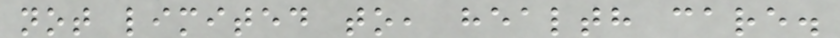not limited to, health care.
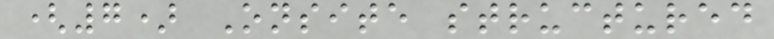(7) Onsite structured
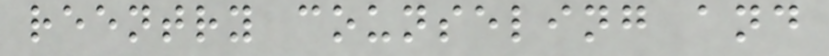reentry counseling and
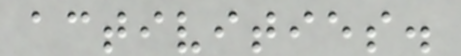activities.
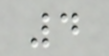4
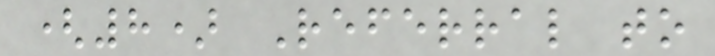(8) Referral to
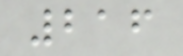216
